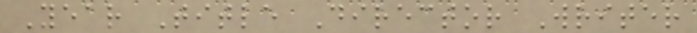Year Title Director Writer
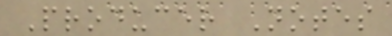Producer Notes
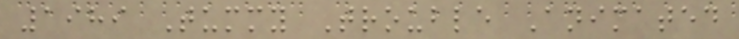1989 Tummy Trouble Animated
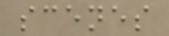scenes
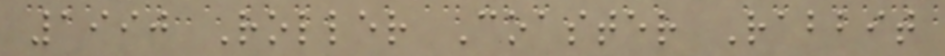1990 Roller Coaster Rabbit
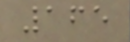165
